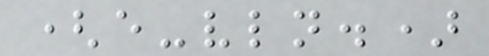(e-vln.)
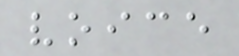voice
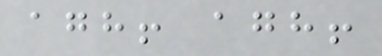agh! agh!
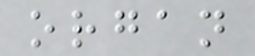organ
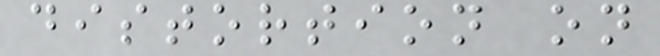distortion on
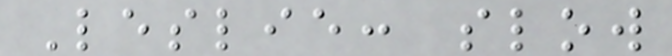Leslie: slow
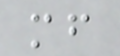mf
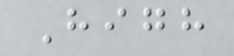High
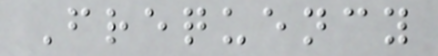Frequency
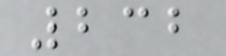232
